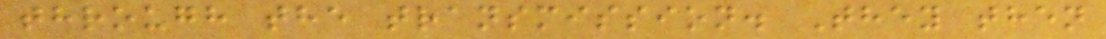through the transmission. They then
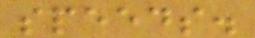speeds.
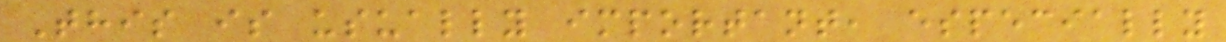This is usually important, especially
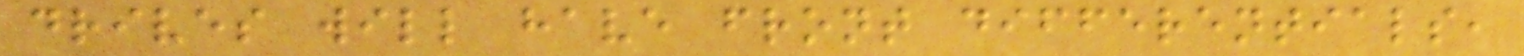drives will have front differentials,
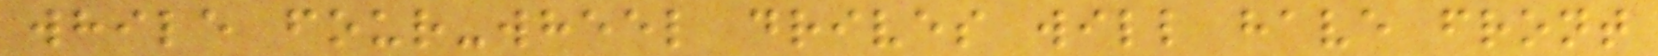while four-wheel drives will have front
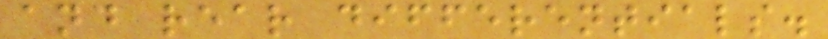and rear differentials.
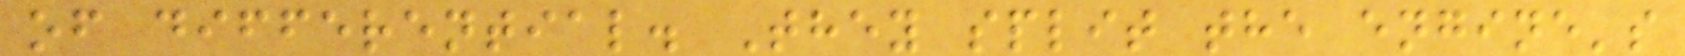of differential. They split the engine's
